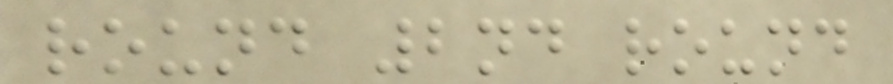round 2nd round
